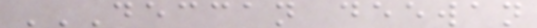DECCAN DEEWAN
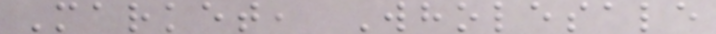Market, Wholesale
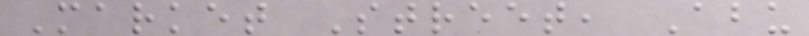Market Street, Abu
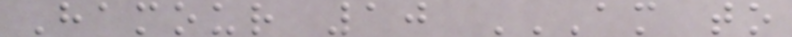Hamour 10 AM TO
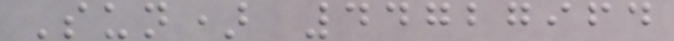Sun) 44727964
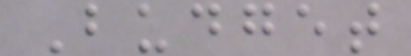Budget
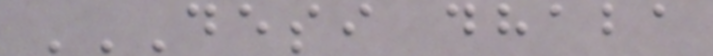DESI DHABA
